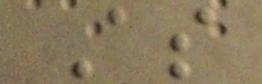As
